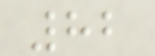82
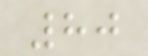80
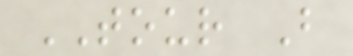TOUR B
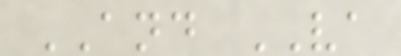AND VA
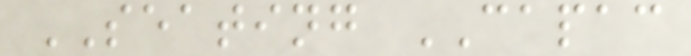SEATING CAPAC
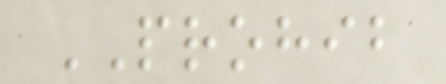PROHIB
